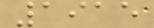1915
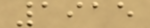1915
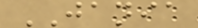JANIA
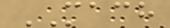MACH
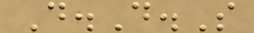D.D.S
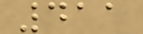411
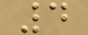4
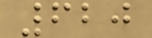620
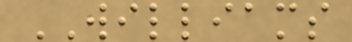WILLIAMS
